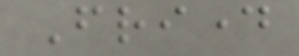Friday
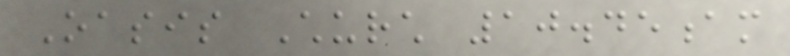Oasis Church 10.45am
